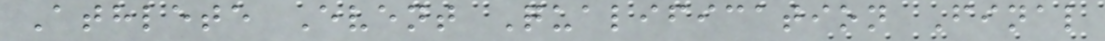Athlete Event Qualification Final
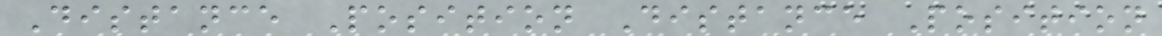Distance Position Distance Position
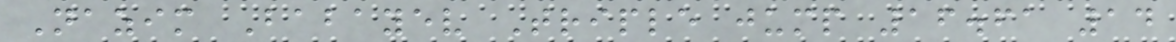Nazim Babayev Triple jump 16.61 14
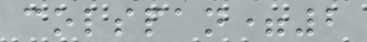colspan=2
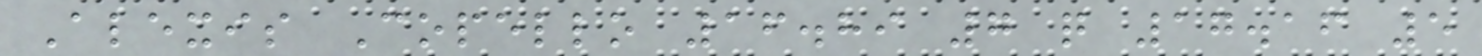Alexis Copello 16.89 7 q 17.16 5
